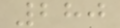280
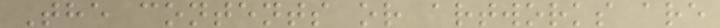The contents or artworks are
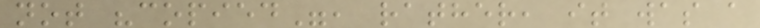not "copied", rather, it was a
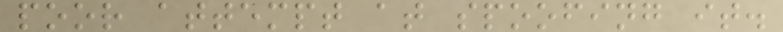poor attempt at spoofing it.
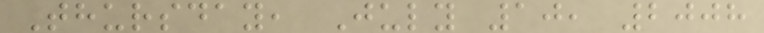Thursday, July 10, 2008
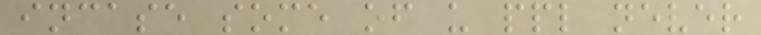incase some of u ppl never
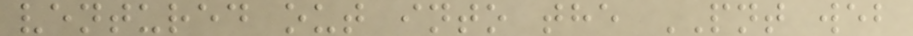ventured out into the PNT web
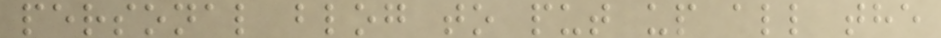personal blog to put up all the
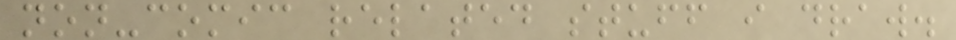non-comic related stuff i draw.
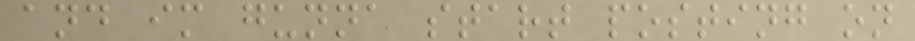and im gunna start posting on
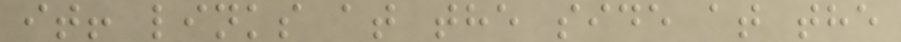it! links at the side at the
